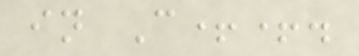in C++.
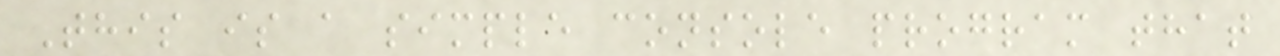This is a simple console program that
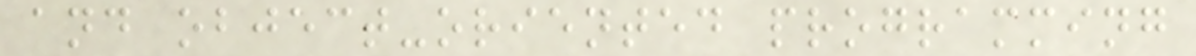and object-oriented programming
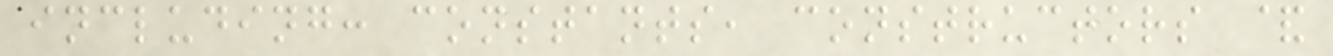including: constants, constructors &
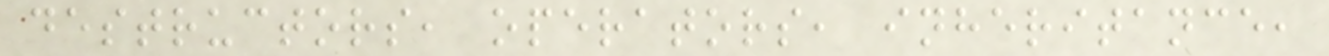destructors, operators, inheritance,
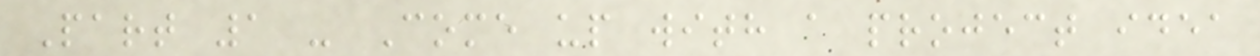Part 1 - Come up with a project idea
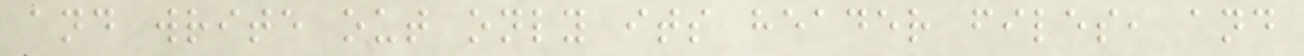and write out only its header files, and
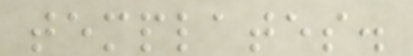templates.
